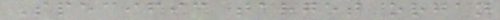Specific target organ
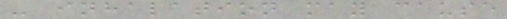- inhalation may cause
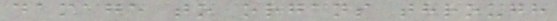damage to organs through
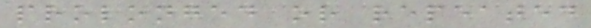prolonged or repeated
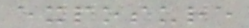exposure
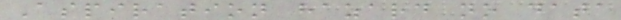Aspiration hazard no data
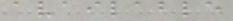available
